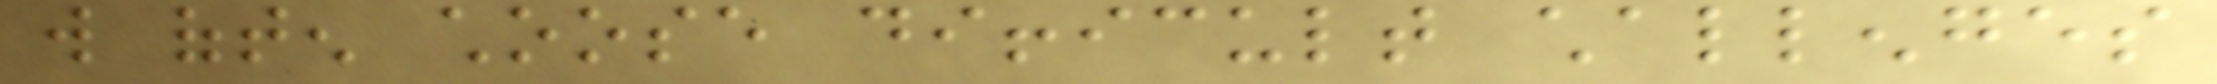will often choose difficult challenges
